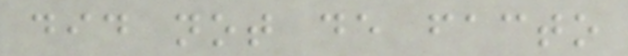did not de facto
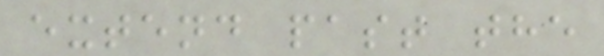extend past the
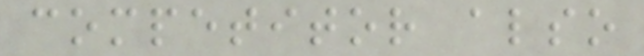competitor also
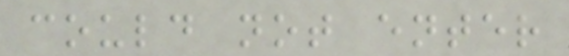could not enter
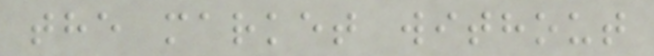the market without
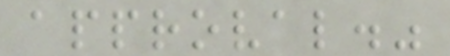approval."
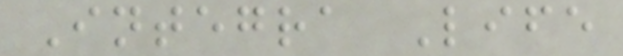Integra Life
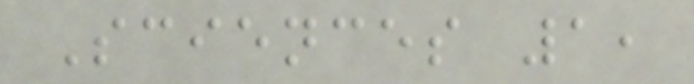Sciences 1,
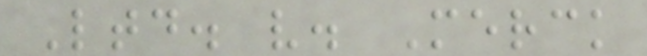Ltd. v. Merck
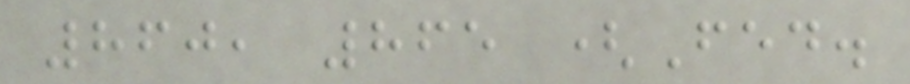860, 865 (Fed.
